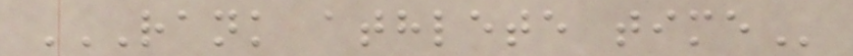RANK ATHLETE TIME
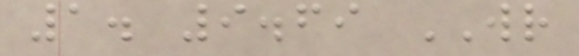1. 9.69 WR
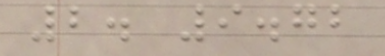2. 9.72
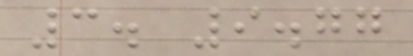3. 9.77
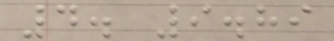4. 9.89
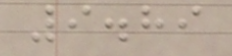9.89
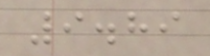9.89
